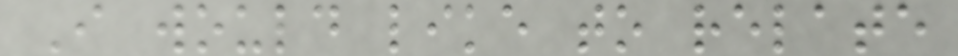I would like to relate
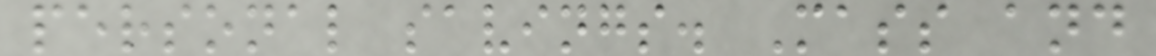personal savings. Mass and
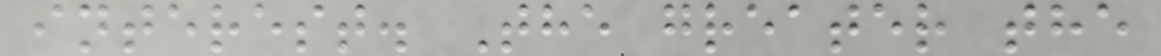interest. The greater the
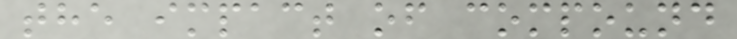the impact of compound
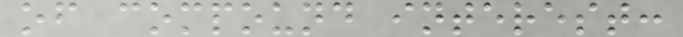of compound interest:
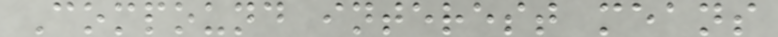Compound interest means
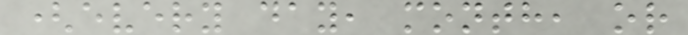(every day, month, or
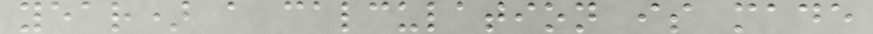year) a calculation is made
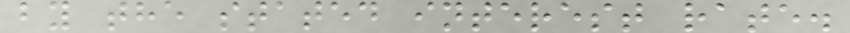by the stated interest rate.
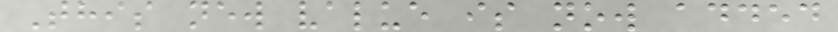This new value is now added
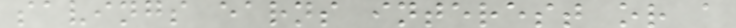savings earns interest or a
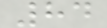84
